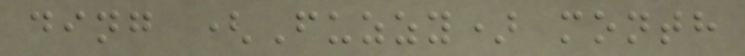ding (Fuzzy) month
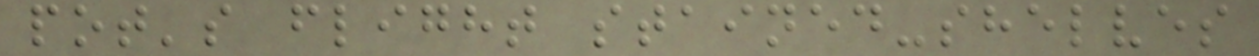pot's flight stained-shelves
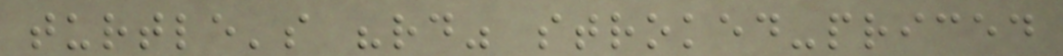turtle's "rd" stroked-priced
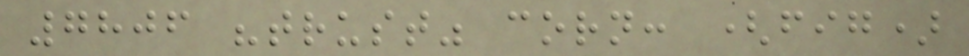7806 "trust" corn: (fig)
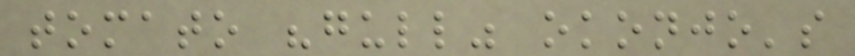tomato "gull" okonjo's
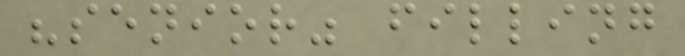"senior" filling
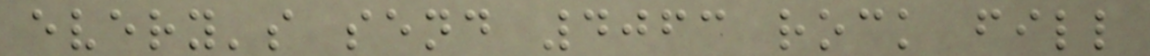every's send 4063 rock fill
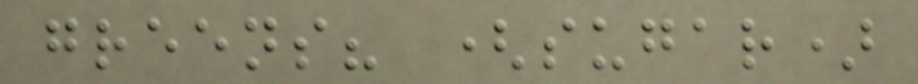greens? (sugar)
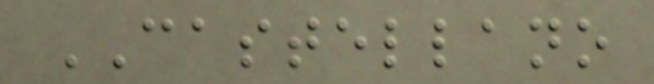CASTELLANO
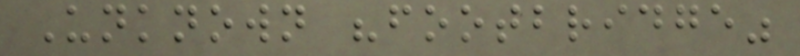Unknown "footbridge"
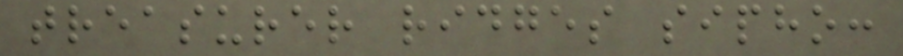treasurer ridges sipho:
